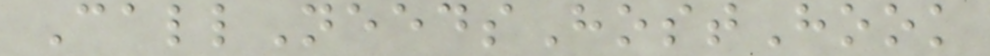CallNeedsHostHook
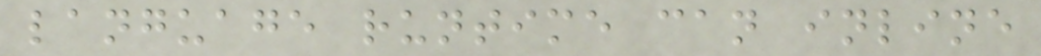language runtime can inline
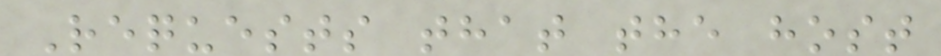Requests that the host
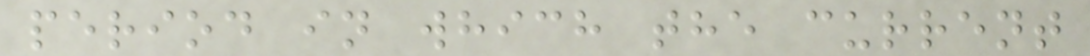period in which the current
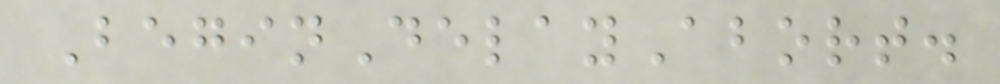BeginDelayAbort.
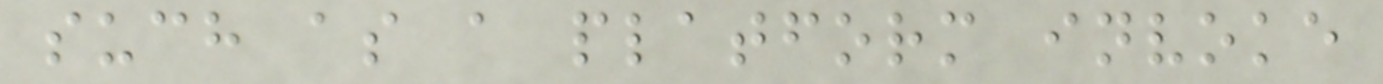such as a platform invoke
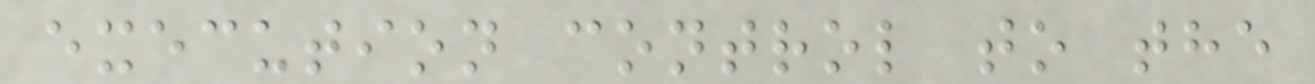execution control to the
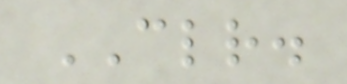CLR.
